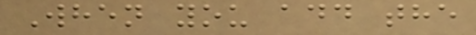When you add the
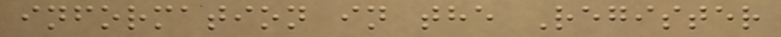information in the Register
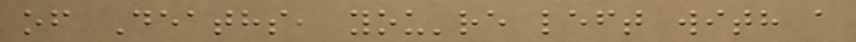of Deaths, you're left with a
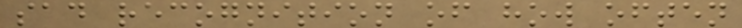sad recognition of how often
